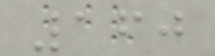160
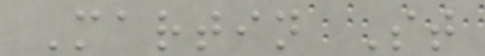Martin St
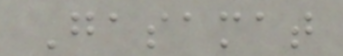Gasamat
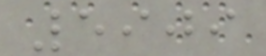5909
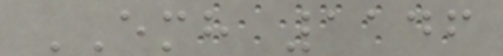EMH 1146
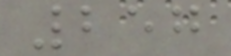257
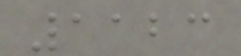1123
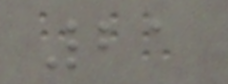21
